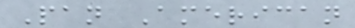Pan American
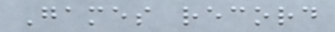Games record
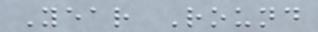Year Round
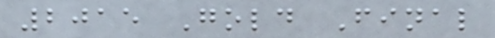2015 Gold Final
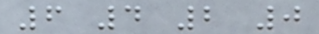6 4 2 0
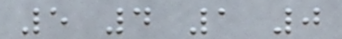5 4 1 0
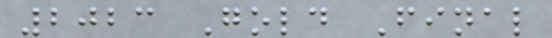2023 Gold Final
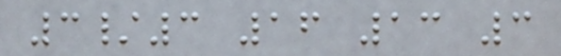3/3 16 13 3
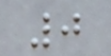0
